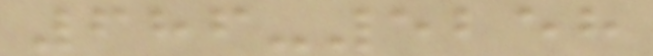686-5258
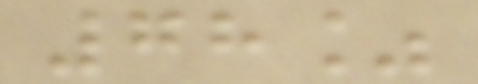78%
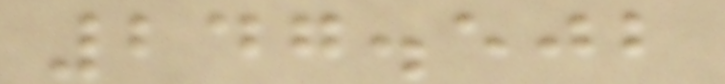247.502
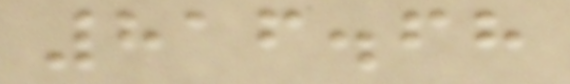816.68
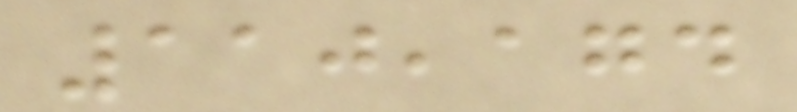110,174
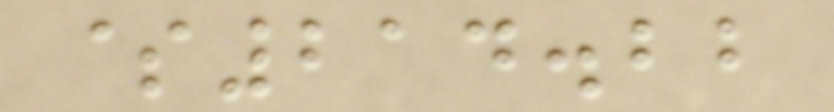$214.22
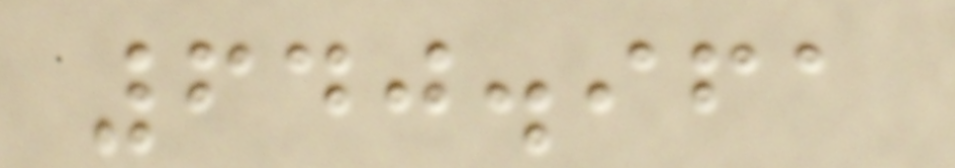640.961
